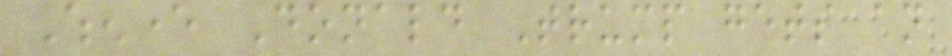Whenever Donald Trump gets an
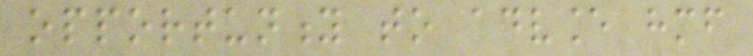opportunity to advance himself
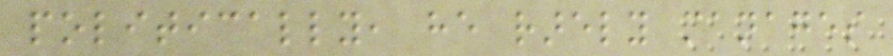politically, he rarely manages
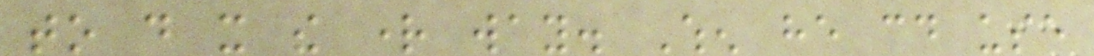to do it the right way. When he could use
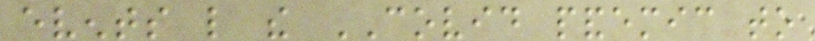events like the COVID pandemic to
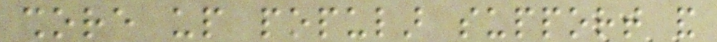shore up popular support and
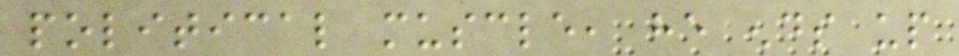political muscle, he ends up
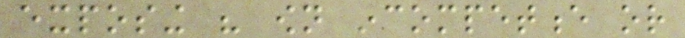exposing his own incompetence or
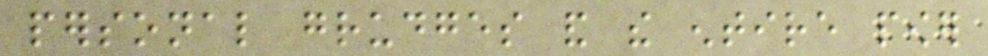personal grudges and the entire power
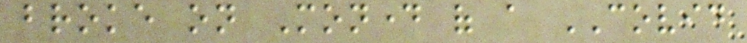broke on Monday of a COVID
